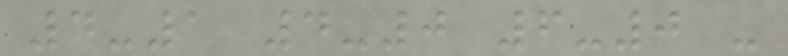4-1 4-0 6-0 -
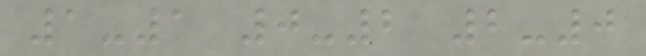1-1 0-2 2-0
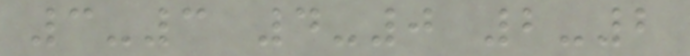3-3 4-0 2-2
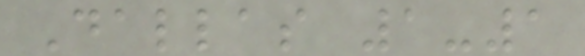Dallas 1-1
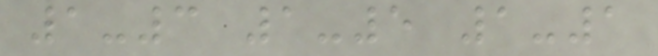1-3 1-5 1-1
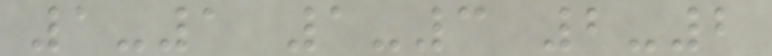1-1 1-3 2-2
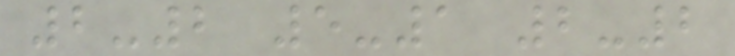2-2 5-1 2-2
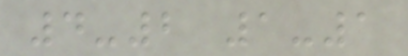4-2 1-1
